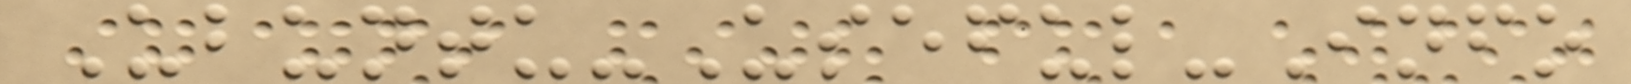Ubuntu-Useful-Info
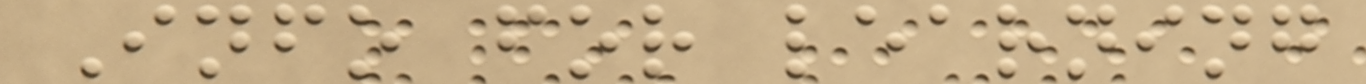Info for learning
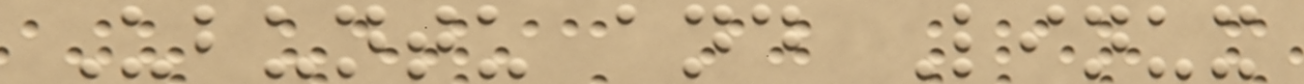Ubuntu and Linux
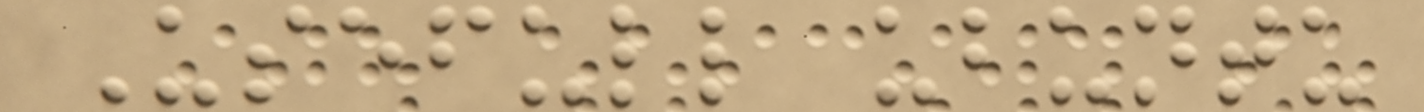Usefull ubuntu
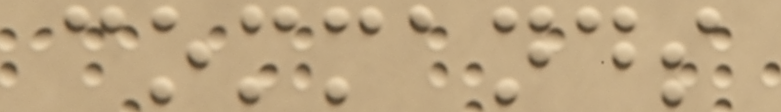commands
